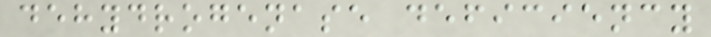dehydrogenase deficiency
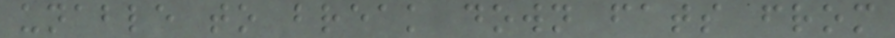unable to break down fats from
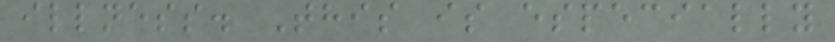illness. This is especially
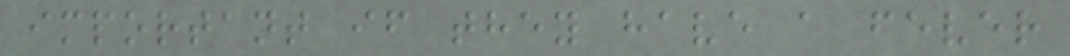important if they have a fever
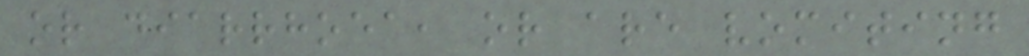or diarrhoea, or are vomiting
